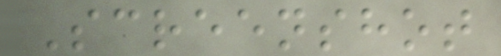Screenshot
